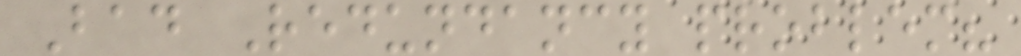Bad Redundancy problem?
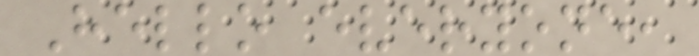Hello everyone,
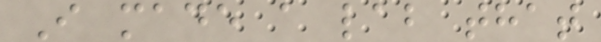I made a lab that
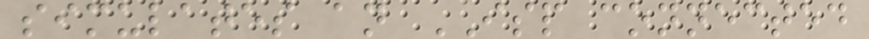simulates an ISP connected
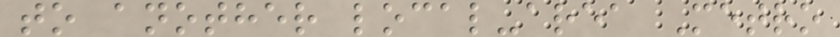to another local-area Metro
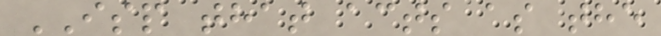ISP that acts as the
